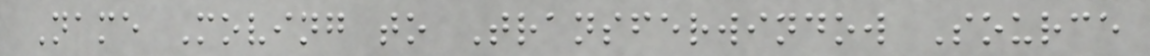Name Moving to Transferwindow Source
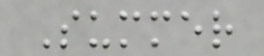Summer
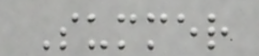Summer
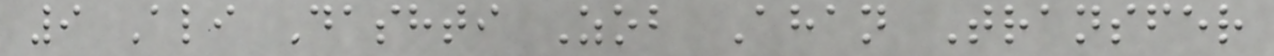9 Ali Dashti Zob Ahan Transfer
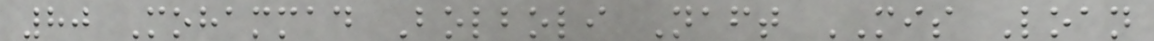80 Mohammad Bolboli Naft MIS Loan
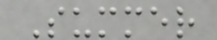Summer
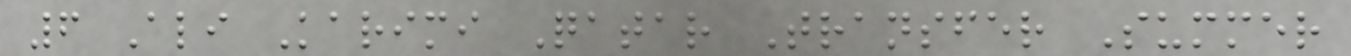6 Ali Karimi Qatar Transfer Summer
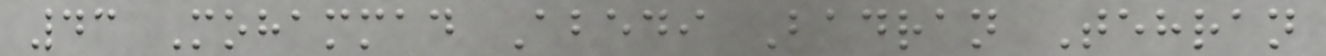43 Mohammad Abedi Badran Tehran
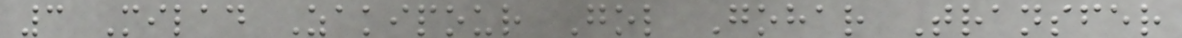3 Milad Zakipour Gol Gohar Transfer
